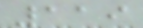119
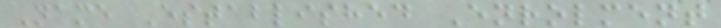Name Established Enrolment
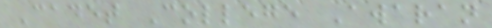Cadet College Awaran
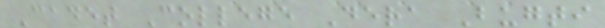Cadet College Dera Bugti
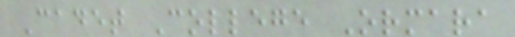Cadet College Ormara
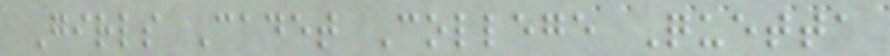Girls Cadet College Quetta
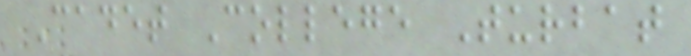Cadet College Turbat
